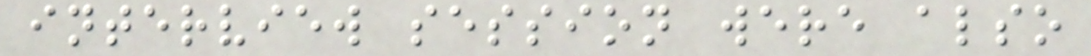interview session were also
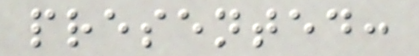presented:
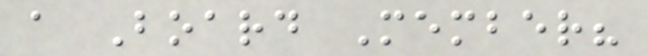a Board Member?
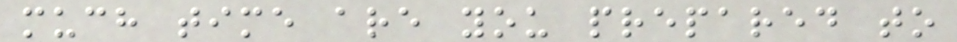much time are you prepared to
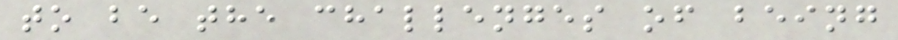to be the challenges of being
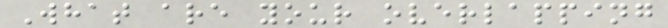What are your overlapping
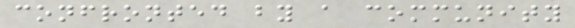confronted by a community
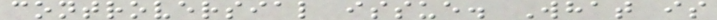controversial issue. What is
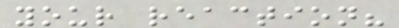your reaction?
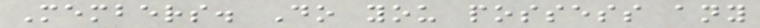Members. Do you possess any
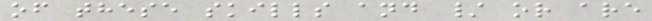of these skills and / or are
